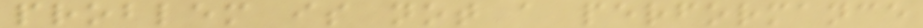problem is not a performance
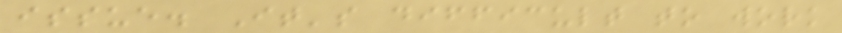issue. It's difficult to work
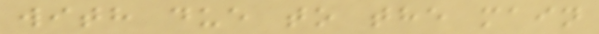with due to the main
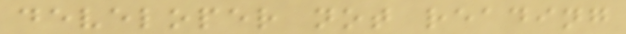developer not reading
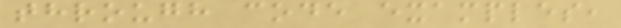through code examples,
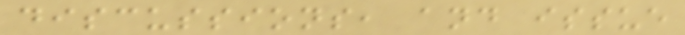discussions, and issue
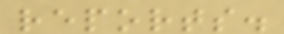reports.
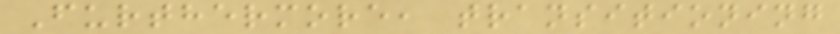Furthermore, transitioning
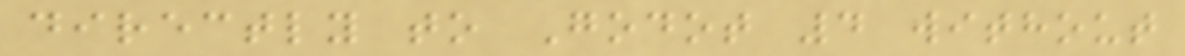directly to Godot 4 without
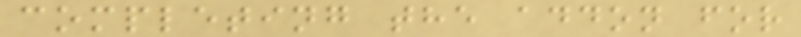completing the addon for
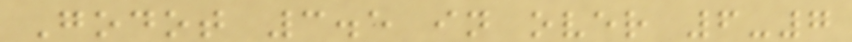Godot 3.5 in over 6-7
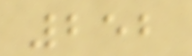252
